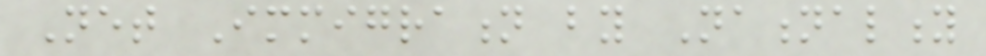Net Immigration by Nationality
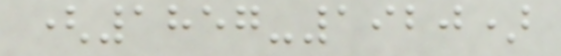(1857-1920)
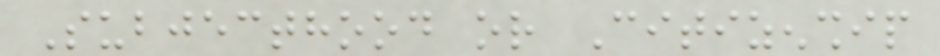Subjecthood or Citizenship
